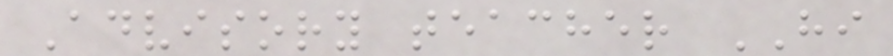Advisory teacher HI
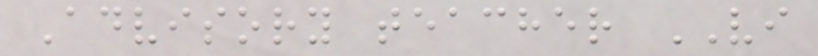Advisory teacher VI
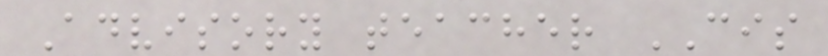Advisory teacher CIS
